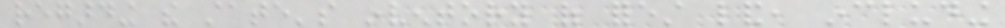regarding the state's inventory of forest land, including
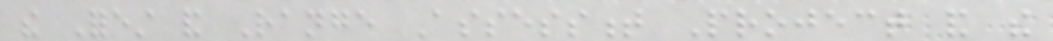the Forest and Range Assessment Project and the
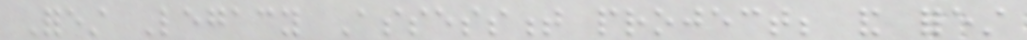Forest Legacy Assessment project; and forest
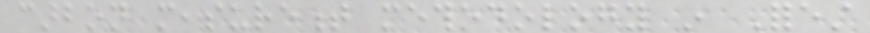carbon measurement methodology in Forest
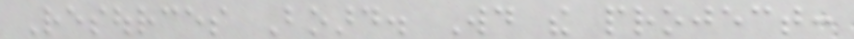Resources Board. Would the project:
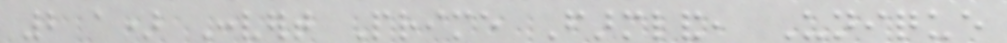2 a) Convert Prime Farmland, Unique
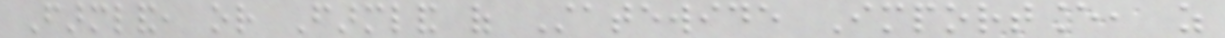Farmland, or Farmland of Statewide Importance, as
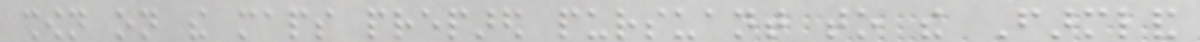shown on the maps prepared pursuant to the Farmland
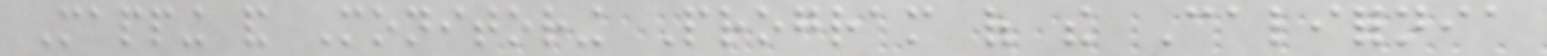Mapping and Monitoring Program of the California
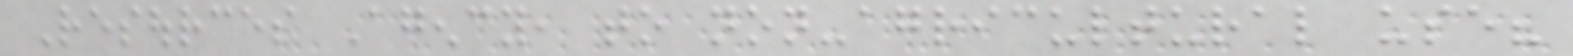Resources Agency, to non-agricultural use?
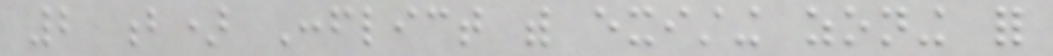2 b) Conflict with existing zoning for
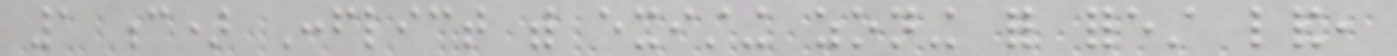1 c) Conflict with existing zoning for forest land,
